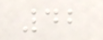42
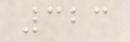323
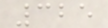325
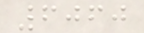6060
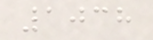1038
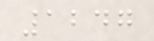1247
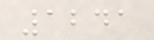1241
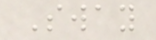Sway
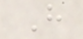H
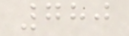780
